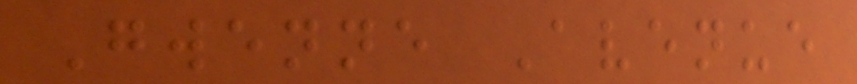Gwenne Avenue
